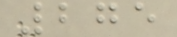275
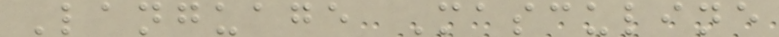Language Masculine
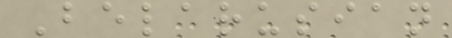Belarusian
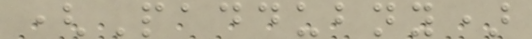(Paddubny)
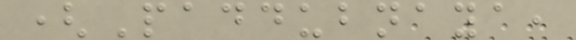(Paddubnaya,
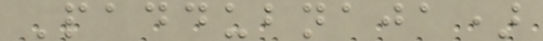Paddubnaja)
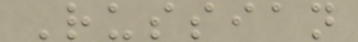Russian
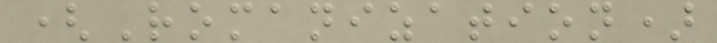(Romanization)
